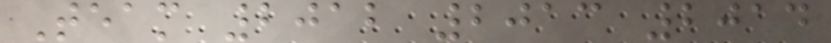Team 2012 2013 2014
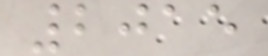2015
